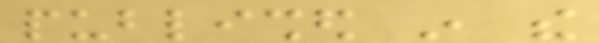published in the
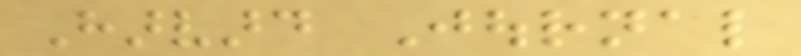Harvard Journal
